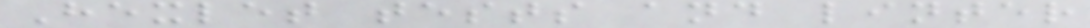Hexlet tests and linter
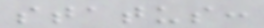status:
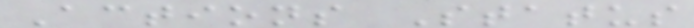Actions Status
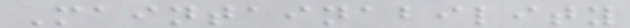Maintainability
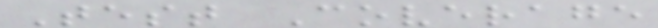Test Coverage
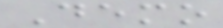Demo
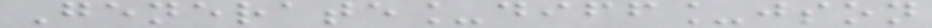Generate_diff_json
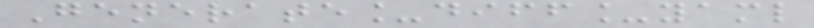Generate_diff_yaml
